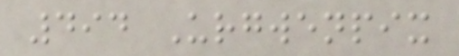494 Urgwenpix
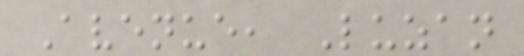Avenue, Luzan
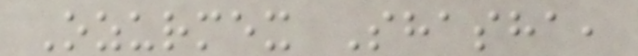Ozurmex Shasha,
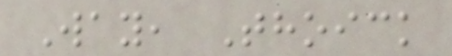Way, Thoick
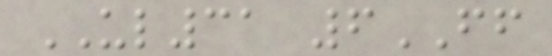UL31 6FF
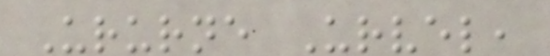Ururne Urvel,
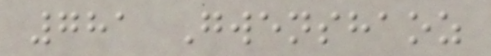781 Gwenshaoz
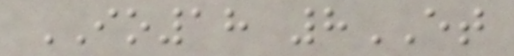IO18 8ET
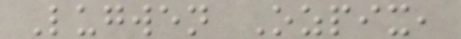Lugwen Ozpix,
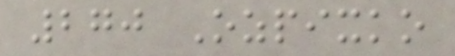270 Ozpixko
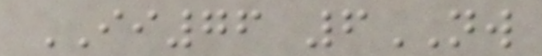II76 6NW
